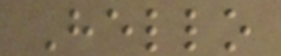Hello
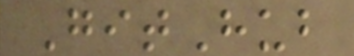GitHub
